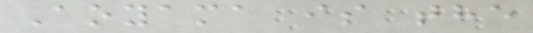Aoyama is the
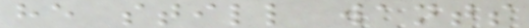he still wants
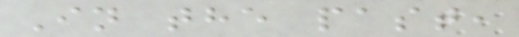In the past,
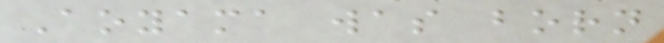Aoyama was born
